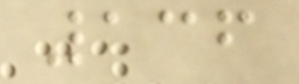136
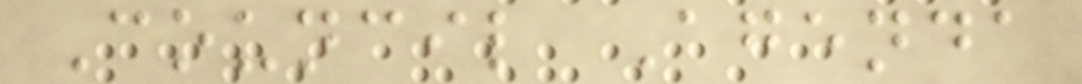Council Agenda
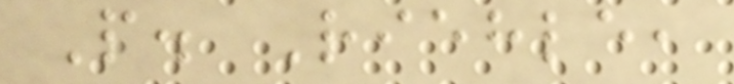P. Riehle,
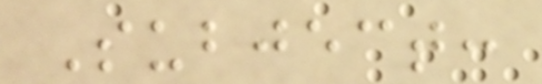Subject:
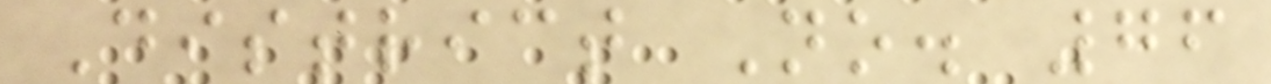District No. 76
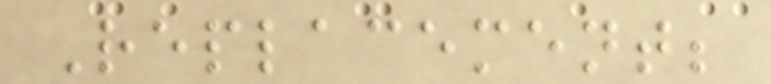Replacement;
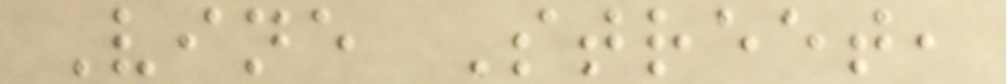Vine Street,
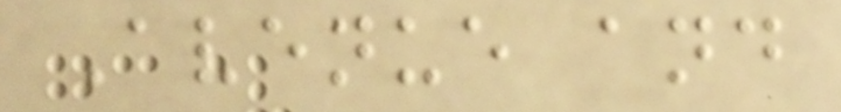Avenue and
